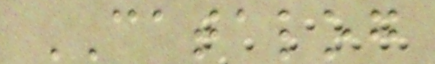CATALOG
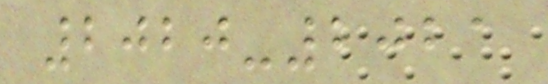2020-2021
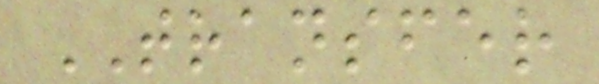TRANSFER
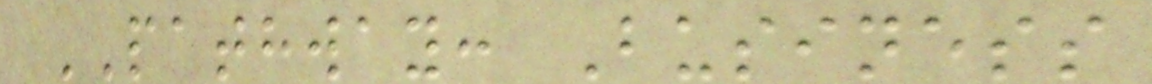PATHWAY: Business
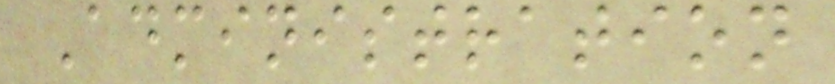Administration
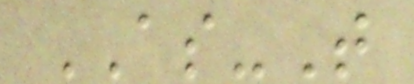AS-T
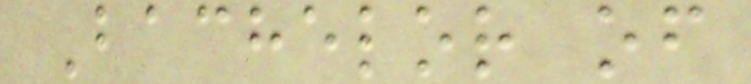Bachelor of
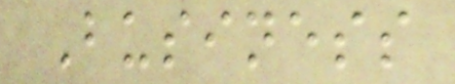Business
